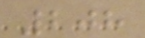208
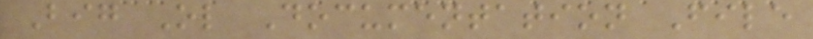Big Ol Documentation File
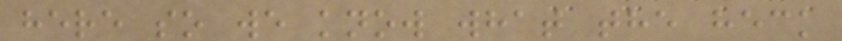here so we know what the heck
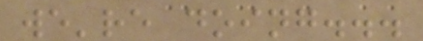we're doing...
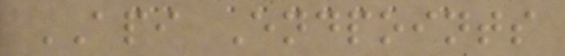API Endpoints
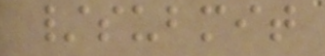/submit
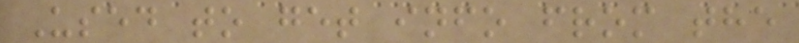Used to get info from the
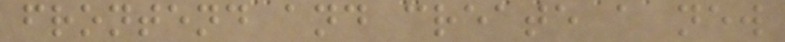frontend and create a new
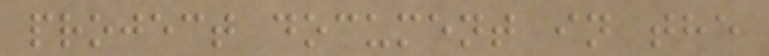project document in the
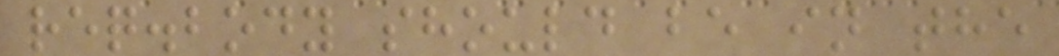req.body should be in the
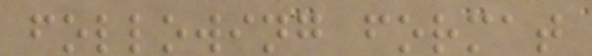following format
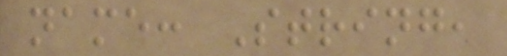name: String,
